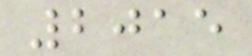2015
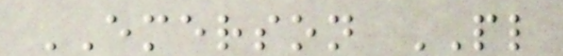EMERSON PL
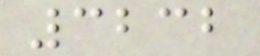3232
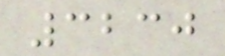3230
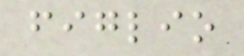figlio
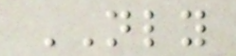NLY
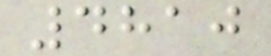4810
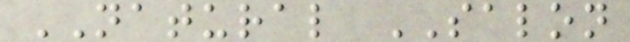NATURAL SALON
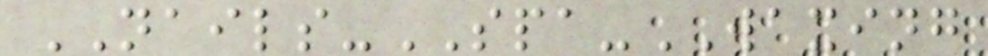NAILS-SPA-WAXING
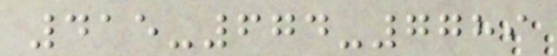415-674-7789
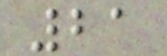21
